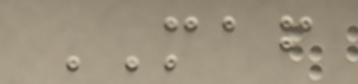MAF
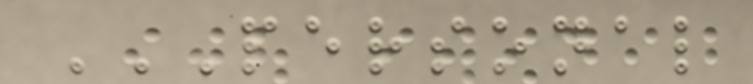PERSONAL
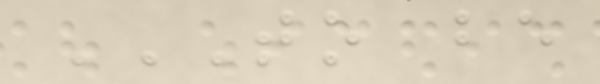TO BE
